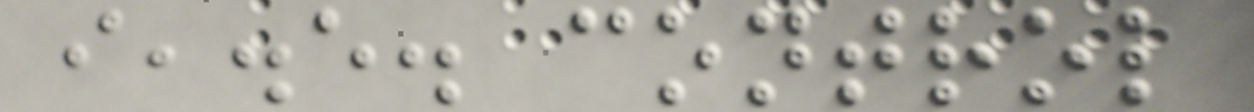i,.e. control
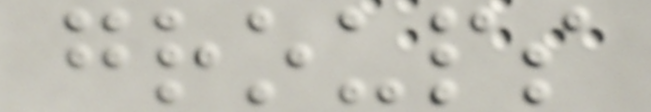groups
